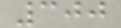300
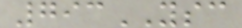793YSC
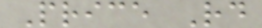Price Rd
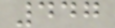447
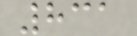831
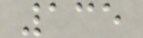135
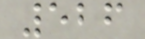526
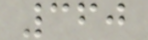360
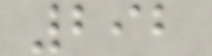292
